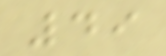49
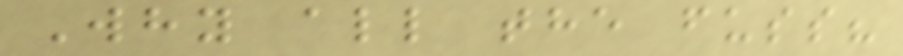Why all the fuss?
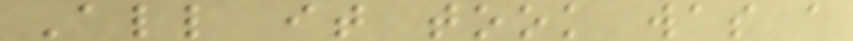All it took was a
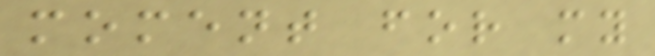moment for my
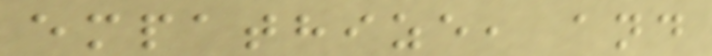empathize, and
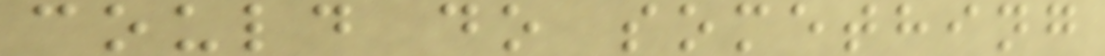could do something
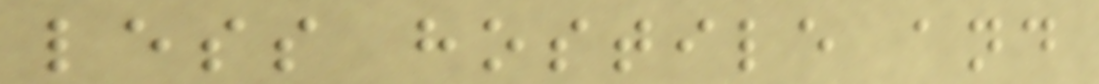less hostile and
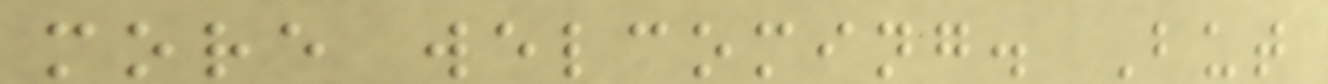more welcoming. But
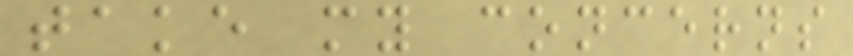take my concerns
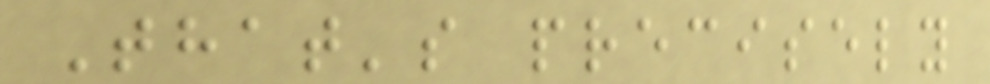That's precisely
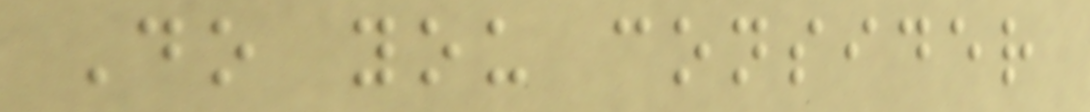Do you consider
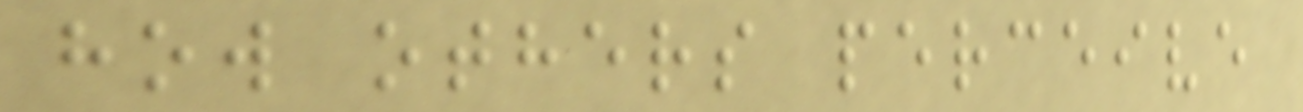how others perceive
